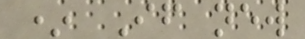* If new
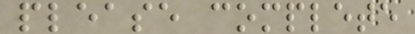please complete
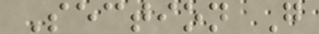Section G
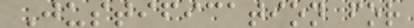Justification for
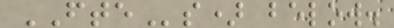FTEs) below.
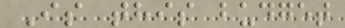Is this budget
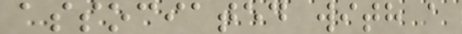associated with a
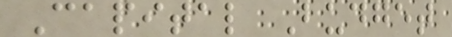Capital Budget
